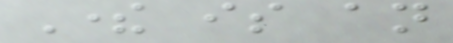There is an
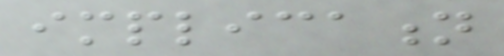implication
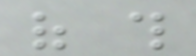of this
